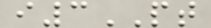i3PT
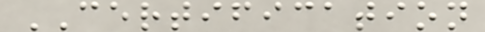CERTIFICATION
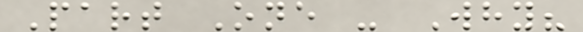Part One - Why?
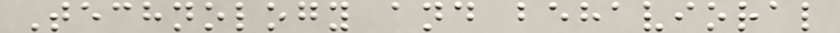Technology and behavioral
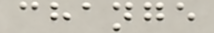change
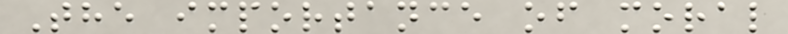The importance of moral
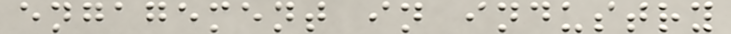engagement in industry
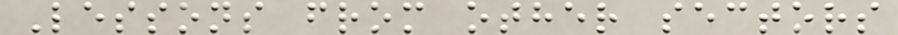Lessons from other sectors
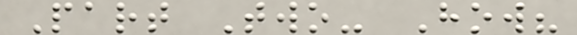Part Two- How?
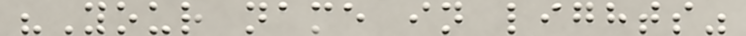"Your name in lights"
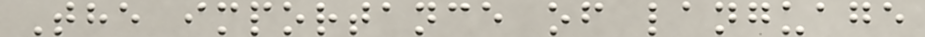The importance of language
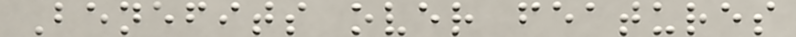Benefits over features
